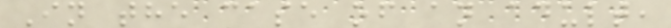In the case of an adult,
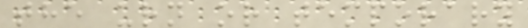the urn or temporary
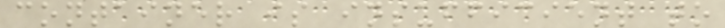container is insufficient to
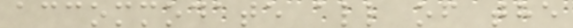accommodate all of the
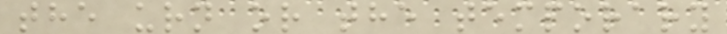the urn or the temporary
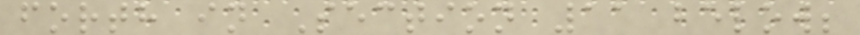forth in Section 11 below;
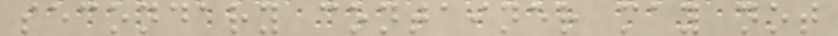secondary container may not
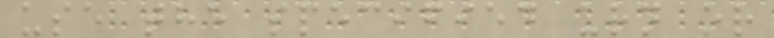use the specified urn or
